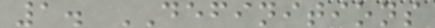1. DEFINITIONS
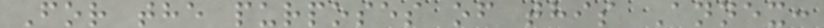For the purposes of this Annex:
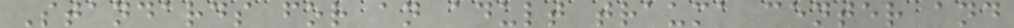Standards for an adult trauma center and
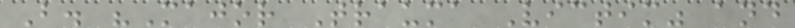B. "Major Trauma Victim" and
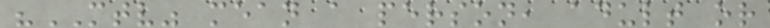"MTV" mean a person, adult or
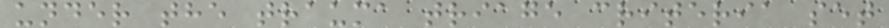under the trauma triage criteria set
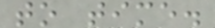to time.
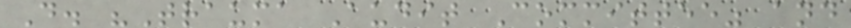D. "Trauma Audit Committee" and
